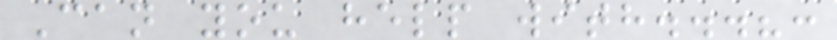Can you help with...?:
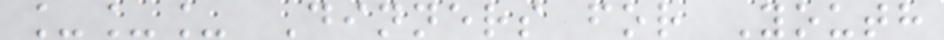___ Dinners for Youth
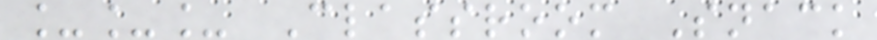___ Classroom Snack
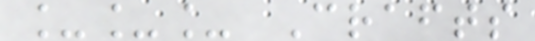___ Crafts
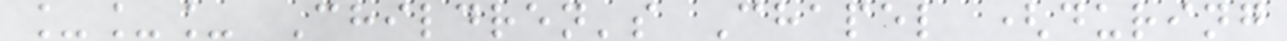___ Children's Chapel (during
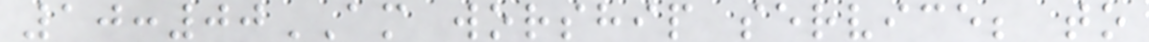10:00AM worship service; to
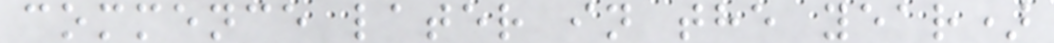commence later in the year)
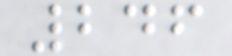246
